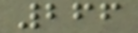266
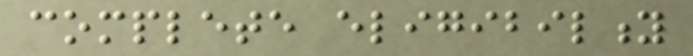complete eligibility
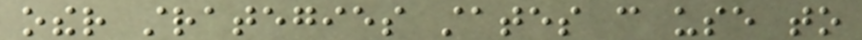other strategies states can use to
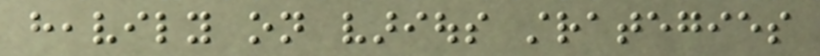heavily on various strategies
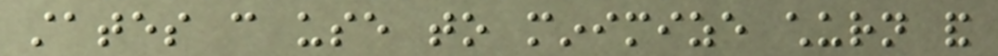states can use to minimize churn and
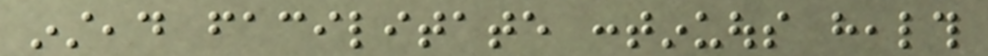instead facilitate continuous health
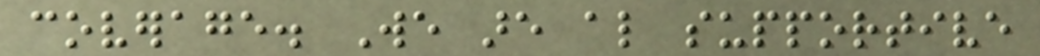coverage. We are also supportive
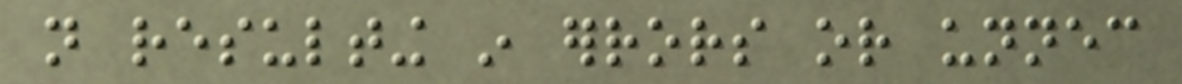not resulting in errors or unnecessary
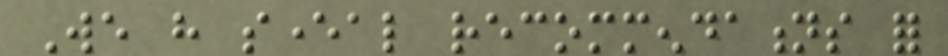We have several recommendations for
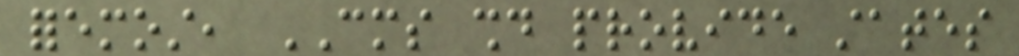foremost, CMS should provide states
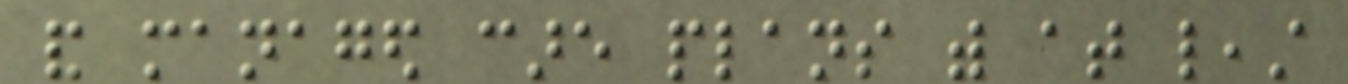and managed care plans with at least
